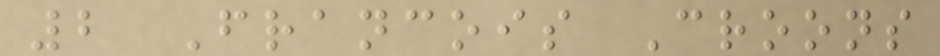2 Francois Croons
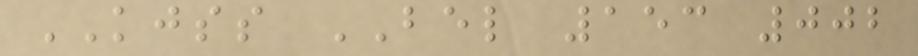KJSS BEL 153 002
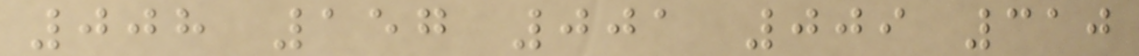008 157 001 009 310
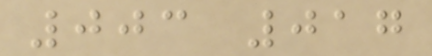003 017
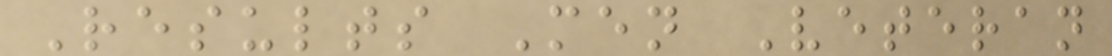Results Men Veteran
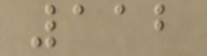112
